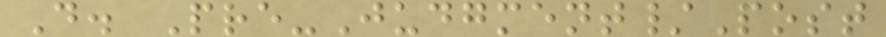D. Pre-Judgment/Post
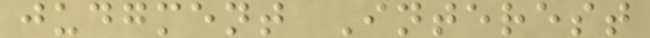judgment Interest
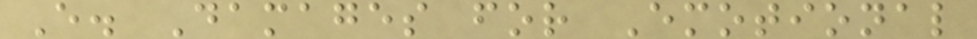E. Damages for Emotional
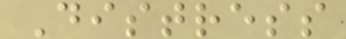Distress
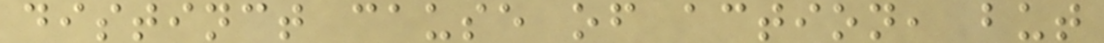distinct cause of action, but
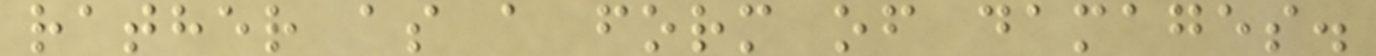rather as a form of damages.
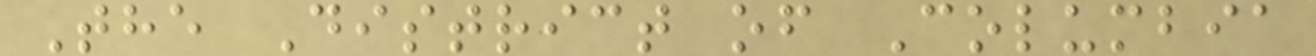The District of Columbia
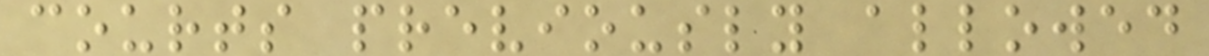courts previously allowed
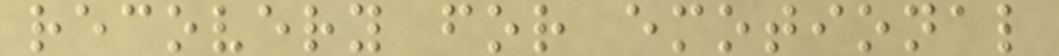recovery for emotional
